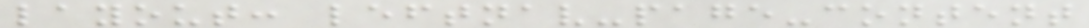layout: leftnav-page-content
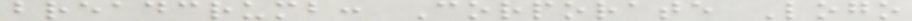breadcrumb: Corporate Logo
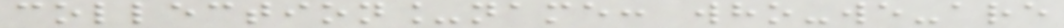collection_name: who-we-are
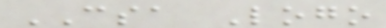CSA Logo
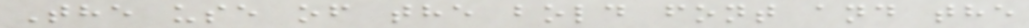The use of the bold font and the
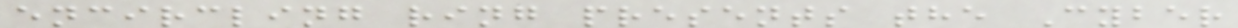encircling ring presents the Cyber
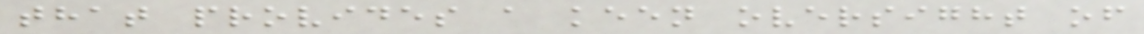that provides a keen oversight of
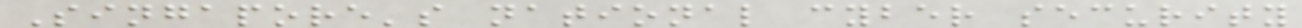Singapore's national cyber security
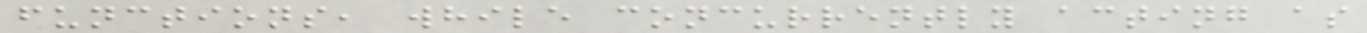functions, while concurrently acting as
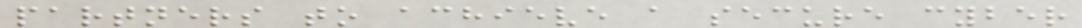partners to achieve a secure cyber
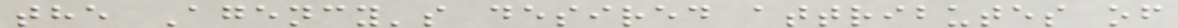the Agency's desired attributes of
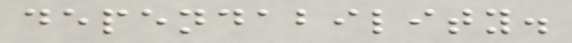dependability.
